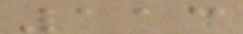113
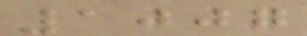1007
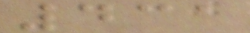431
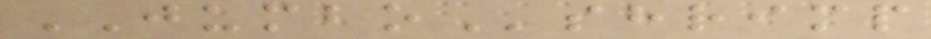JUMBOshrimp
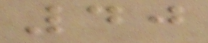40
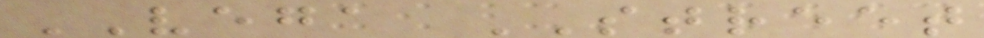VEGA STREET
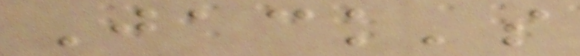Jack's
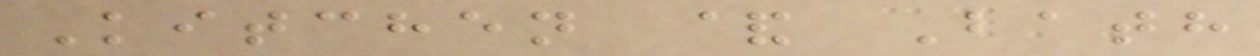Kitchen & Bath
